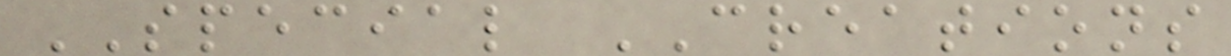SPECIAL CREATIONS
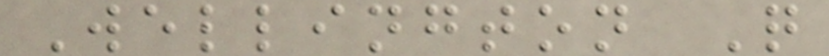Wellington Q
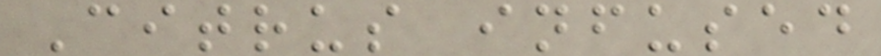Citrus infused
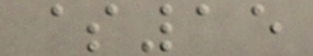$15
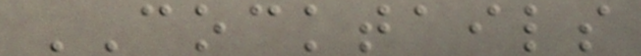COCKTAILS
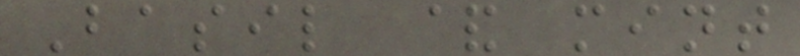Basil & mint
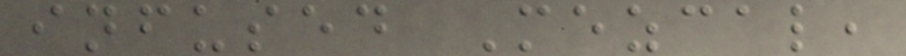infused Mezcal,
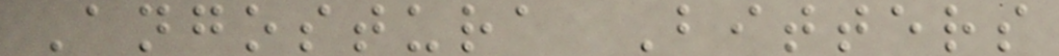Angostura Bitters
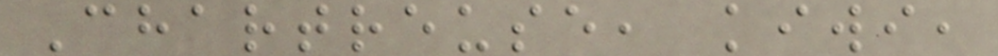Chartreuse, kiwi,
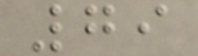79
